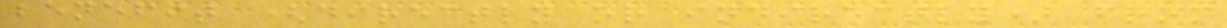benefit (directly or indirectly) from
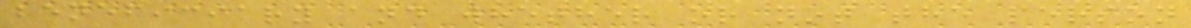beneficiary and whether or not the person
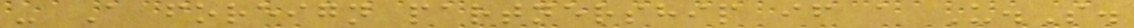- A foreign partnership if a U.S.
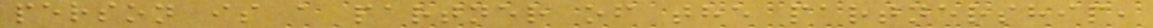person is a partner of the partnership,
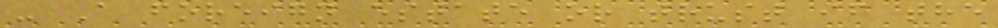- A foreign estate or trust if the
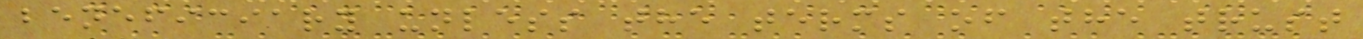beneficiary unless the terms of the trust
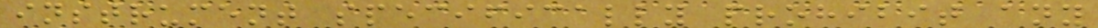instrument specifically prohibit any
